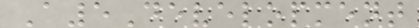A5Development
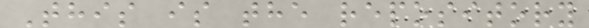This is the repository
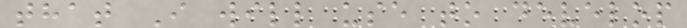that I will use to develop
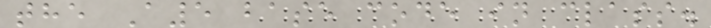the A5 base code in class.
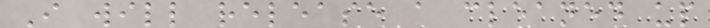I will release a cleaned up
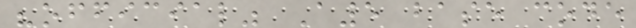"official" A5 base code
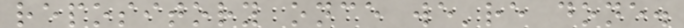repository once we're done.
